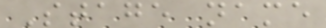Stage name
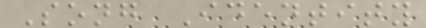Song Identity
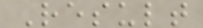Result
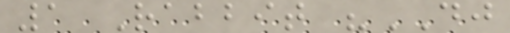1 Rabbit "DJ
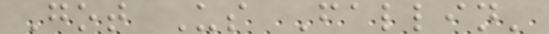Got Us Fallin'
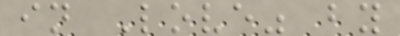in Love" by
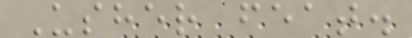Usher feat.
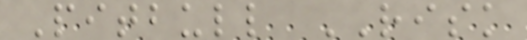Pitbull RISK
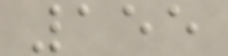155
